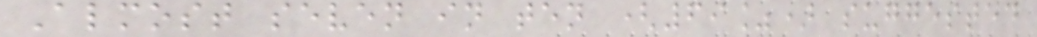Almost seven in ten (69%) suggested
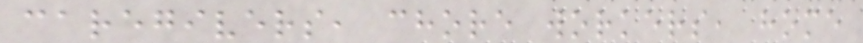caregivers, chore workers, home
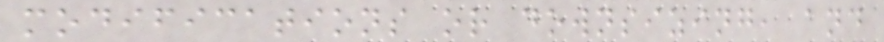modifications or downsizing, and
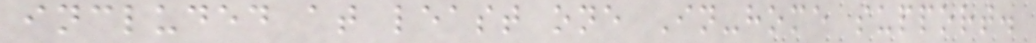included at least one In-home support.
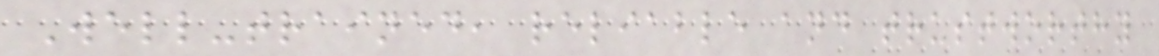Well-trained, reliable and trustworthy
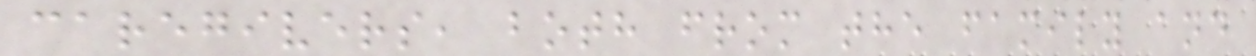caregivers, both from the family and
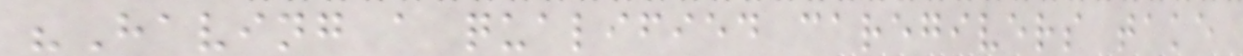"Having a qualified caregivers take
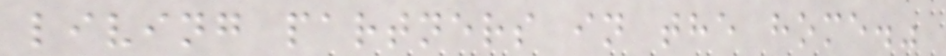living partners in the home."
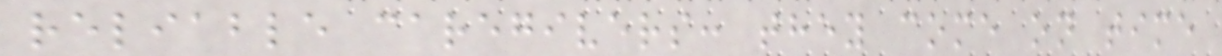reliable caregivers: they come on time
